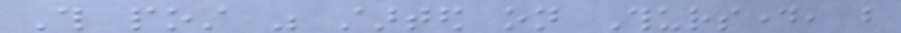This post was started on Thursday, but
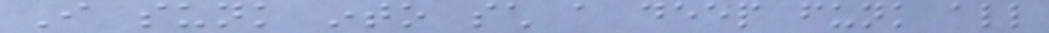I sunk into such a deep funk all
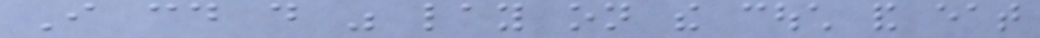I could do was lay on the couch and eat
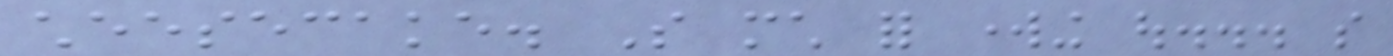cheesecake. So much for working out... so
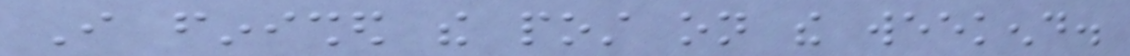I finished the post on the weekend.
